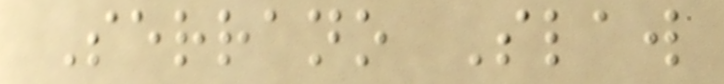Serrano Slaw
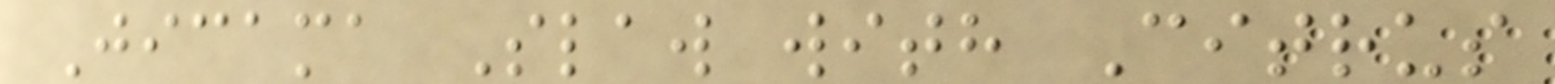Jicama Slaw with Citrus
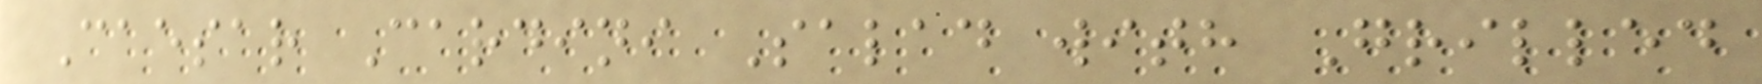Caesar Cardini Salad with Grilled
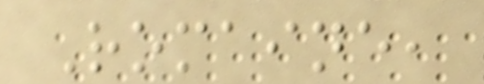Romaine,
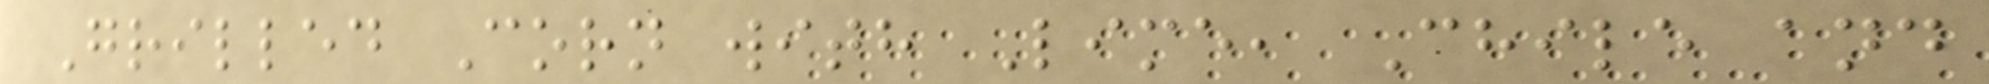Grilled Corn with Lime, Chile and
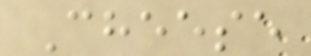Cheese
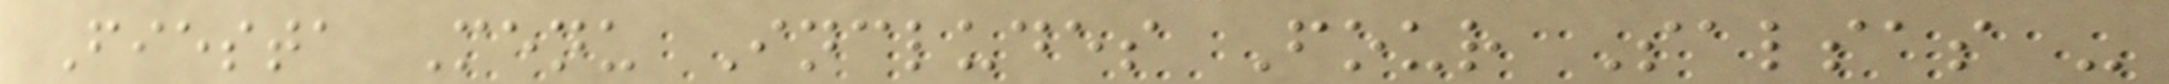Fiesta Menu Includes Four Salsas -
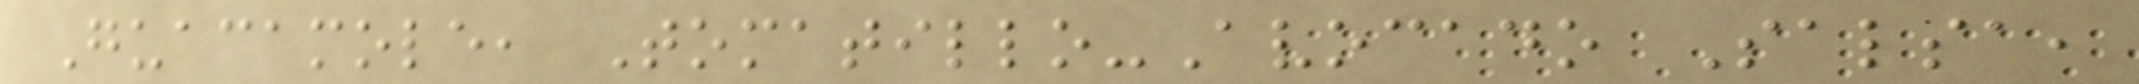Guacamole, Tomatillo-Avocado Salsa,
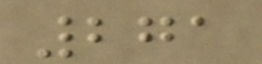271
